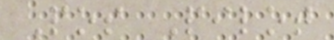Pos Pilot
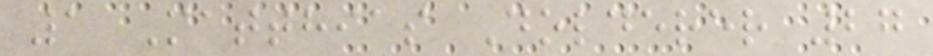1 Matthias Dolderer 27
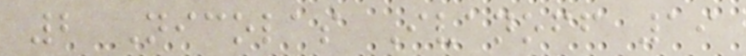2 Nicolas Ivanoff 19
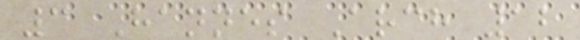3 Hannes Arch 12
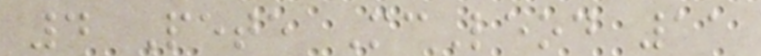4 Pete McLeod 11
